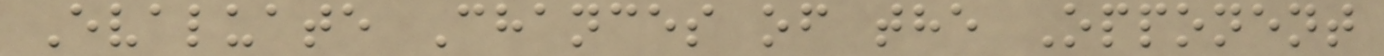Evaluate Chances of the Opponent
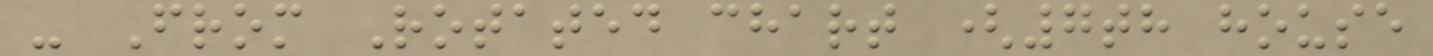- From Rotated chart (7th house
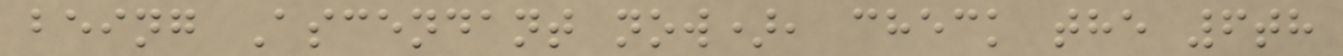being Ascendant now), check the 6th
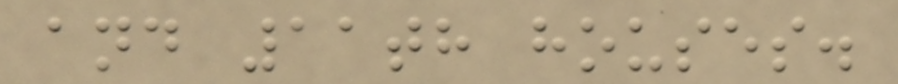and 11th houses.
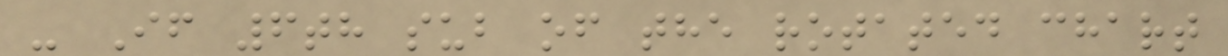- If 6th sub of the rotated chart
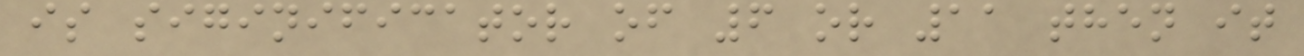is siginificator of 6 or 11 then it
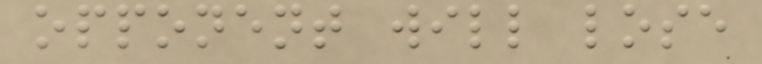opponent will lose
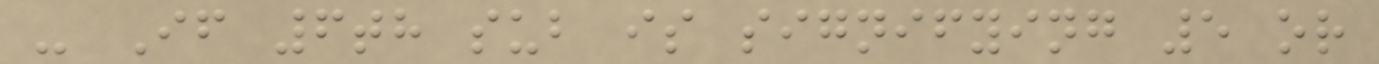- If 6th sub is signifying 5 or
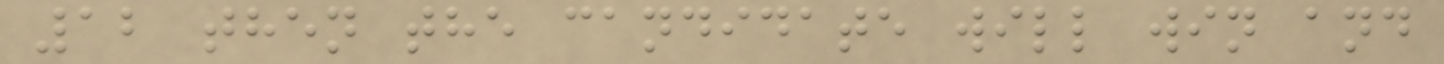12 then the candidate will win and
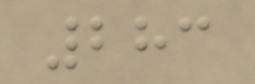283
